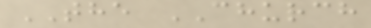THE CHURCH
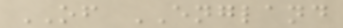OF ENGLAND
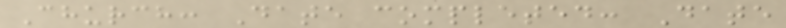Church: Date completed: Date
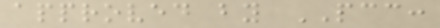approved by PCC:
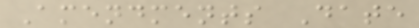Amendments Date
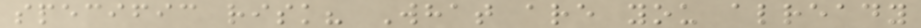specific risk? What are you already
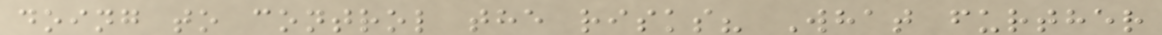doing to control the risks? What further
